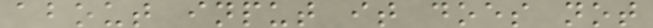about input it does not
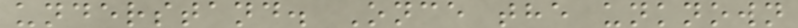understand. Once the unknown
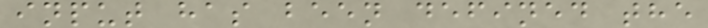input has been defined the
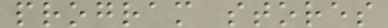program stores
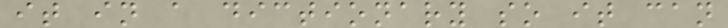it in a dictionary so it can
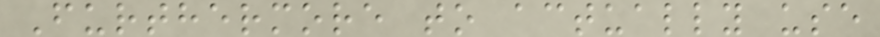Furthermore to actually use
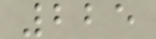225
